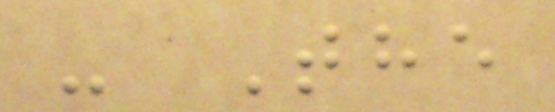- The
